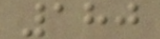180
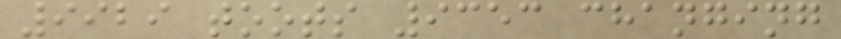9929 toots 9353 changing
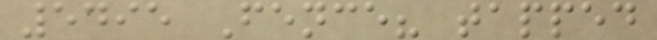5495 Fence? tapped
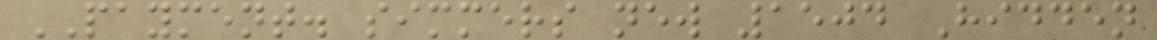PAYMENT. simmers new 1504 Hidden
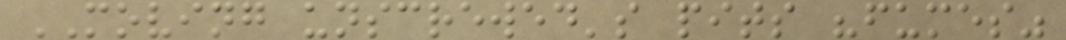MOVING unscrewed's pits "fumes"
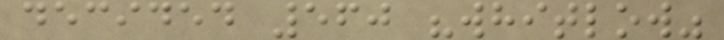decided 560 "whitlow"
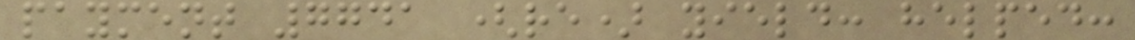payment 7741 (re) yield: helped:
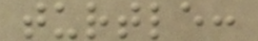turtle:
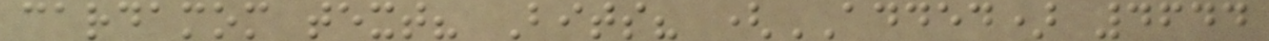cardamom text? Bits? (ADDED) 4644
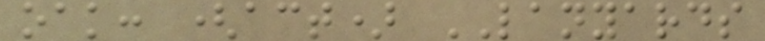oak: (act) LANYARDS
